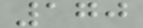170
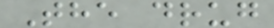The drug
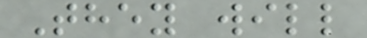They will
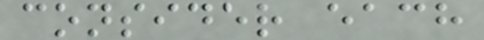consider each
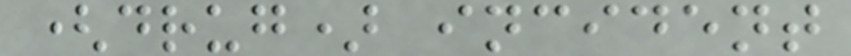(drug) incident
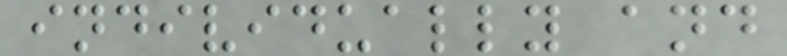individually and
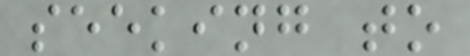seeking to
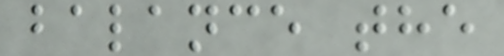balance the
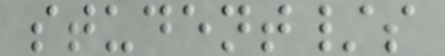student/s
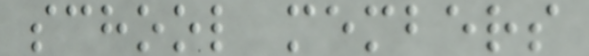school members
